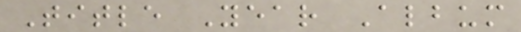Title Year Album
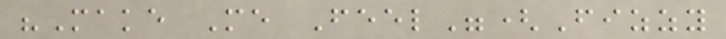"Make Me Feel"(Fizzy
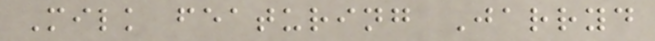Milk featuring Jarryd
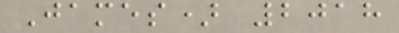James) 2018
